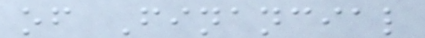of Financial
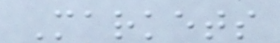Markets
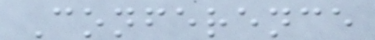Conference
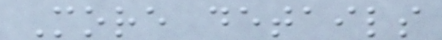More details
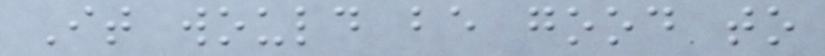It would be good to
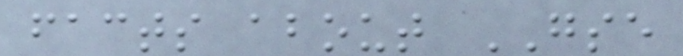facts about GSE
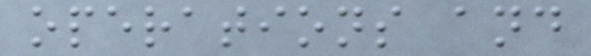operations and
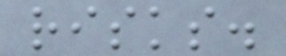risks.
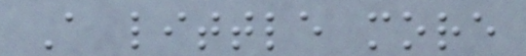A little more
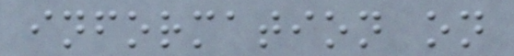information on
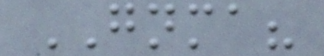GNMA?
